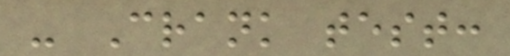- Crank test:
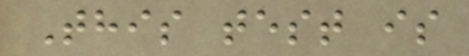This test is
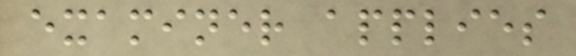examiner applies
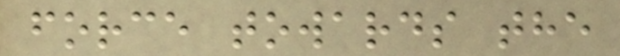force towards the
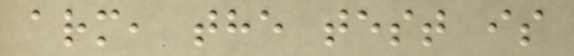arm, the test is
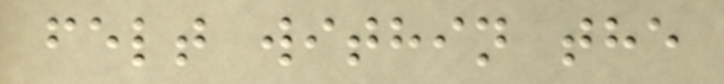felt within the
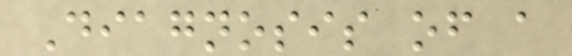Diagnosis of a
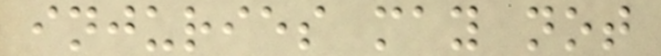injuries may not
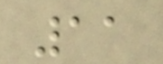11
